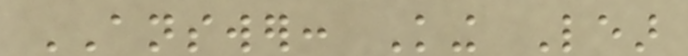ANSWER: King Lear
